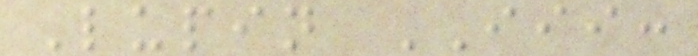Lupin III:
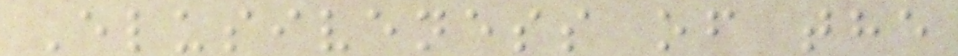Elusiveness of the
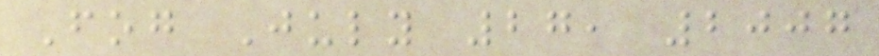Fog July 27, 2007
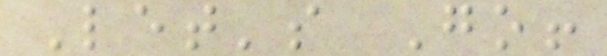Let's Go!
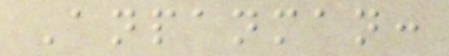Anpanman:
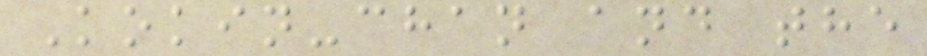Kokin-chan and the
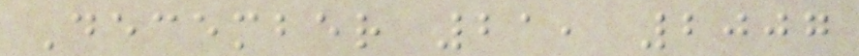December 21, 2007
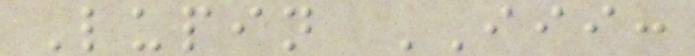Lupin III:
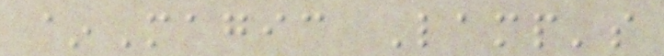~Magic Lamp's
